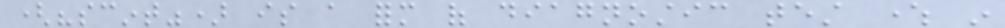("scint") is a form of diagnostic test where in
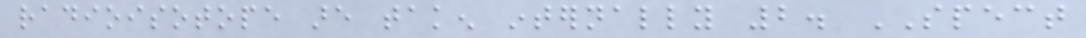radioisotope are taken internally 2. SPECT
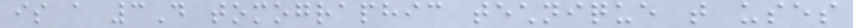is a 3D tomographic technique that uses
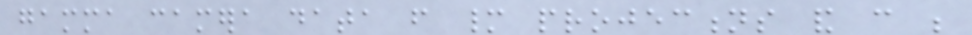gamma camera data from many projections and can be
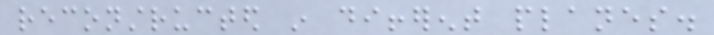reconstructed in different planes.
